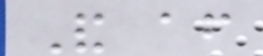And after
